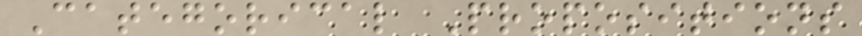Categorical Propositions
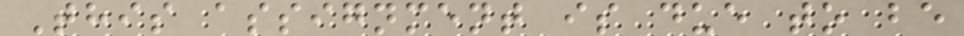This assignment is due to be
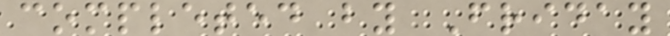completed by Friday
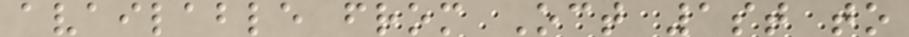available from Oct 1st to
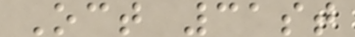Oct 31st
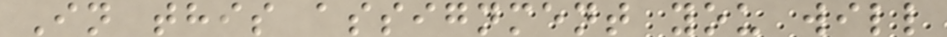In this assignment you will
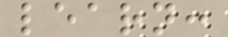learn:
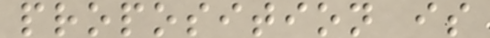proposition is
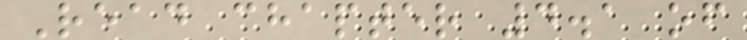Read chapter 4.1 of
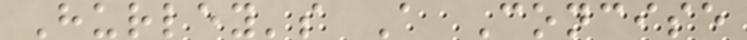Hurley's A Concise
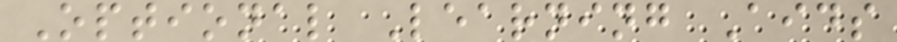Optional Learning Aids
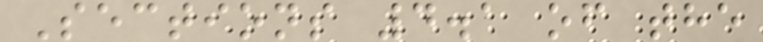Sections 4.1 of the
